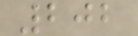202
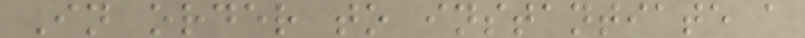In order to instantiate a
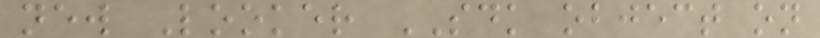new Looker SDK object on
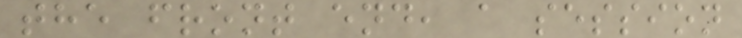the front end, a session
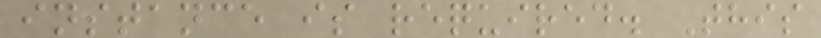instance is required. This
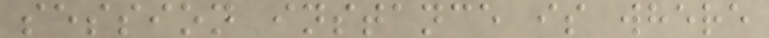session instance is where
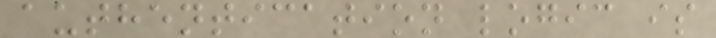authentication logic is
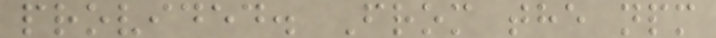provided. From the npm
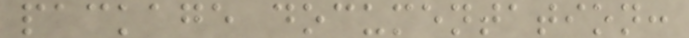package documentation:
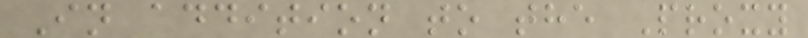In addition to the Proxy
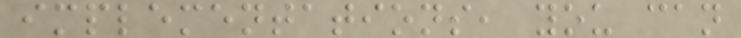implementations, you can
